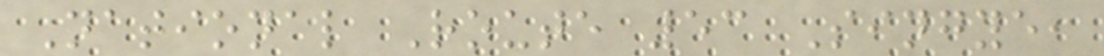National Route 53 Singye,
